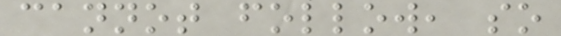cannot follow, so
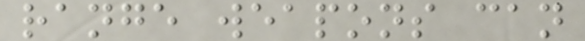range weapons can
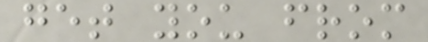get you from
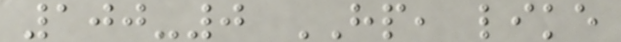100-0 HP, like
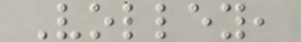Volley,
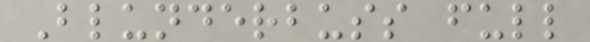Blunderbuss full
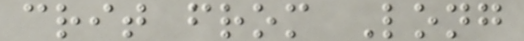crit from Long
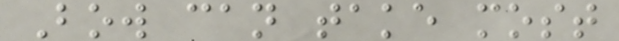Bow can take most
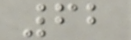62
